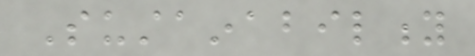Sustainability
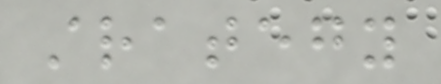strategy
